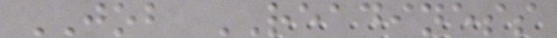JOB READINESS
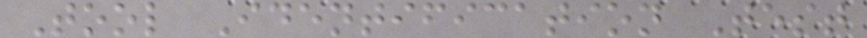Tool Identification Test
